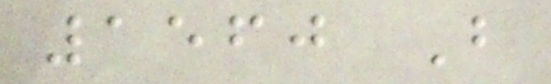1560 B
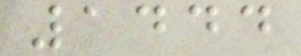1444
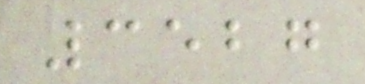3527
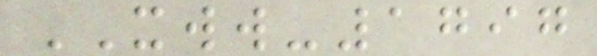XWW-1797
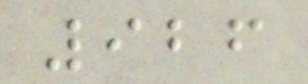926
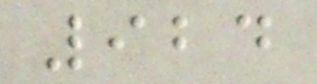924
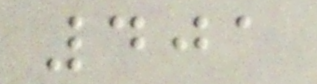401
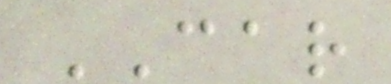CAR
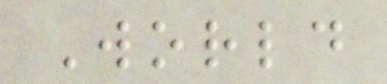World
